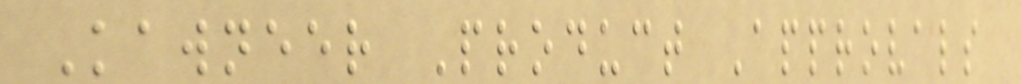Kawneer Product Approvals
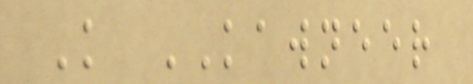K KAWNEER
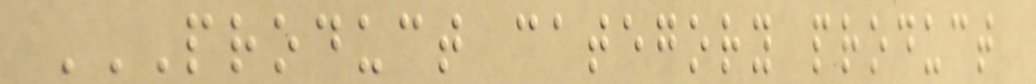PRODUCT CATEGORY PRODUCT
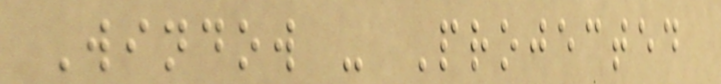Window - Projected
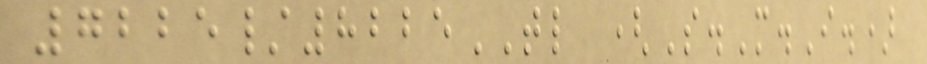7225/8225TL (S.M.I.)
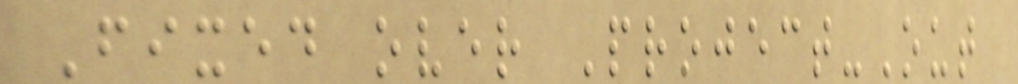Fixed over Project-Out
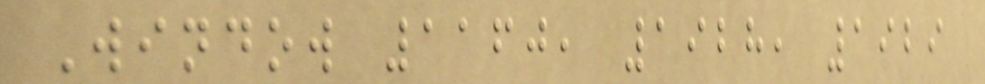Window 1160, 1928, 1929
